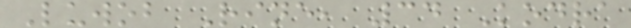Luwob Rine, 34 Kodra
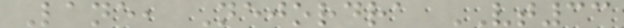Lane, Nejordra VT33
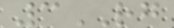3RG
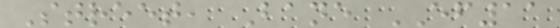Street, Bane EF11
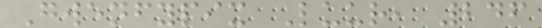Gwenfypix Luur, 246
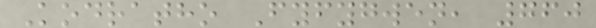Kodratho Fyfygwen, 760
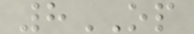8OP
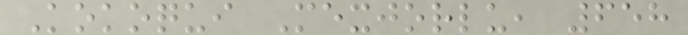Kokoqui Mexjorlu, 658
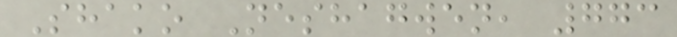Shako Neshagwen, 773
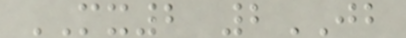MX2 2JB
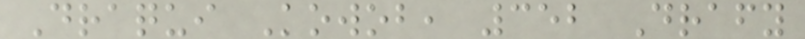Draqui Kowob, 352 Drafy
